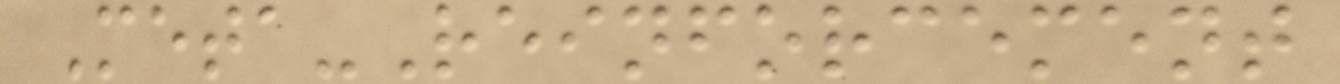Meta-Reinforcement
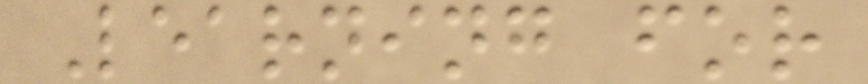Learning for
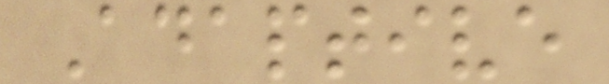Adaptive
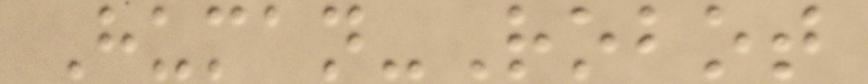Human-Robot
